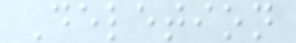Deletion
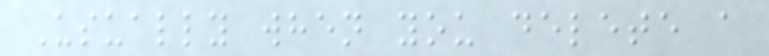Usually when you delete a
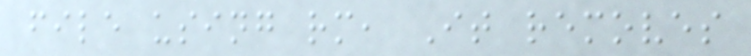file using rm, It removes
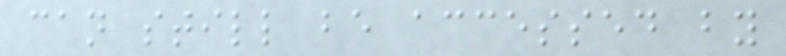can still be accessed by
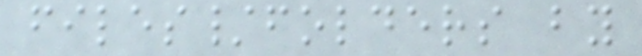files/folders by
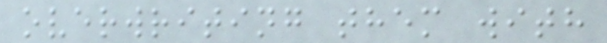overwriting them with
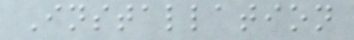Installation
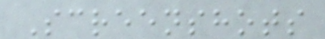Screenshots
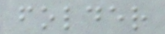folder
